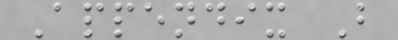Appendix B
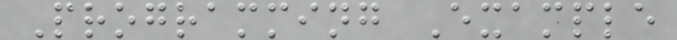Programming Example
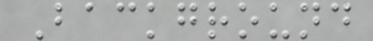Background
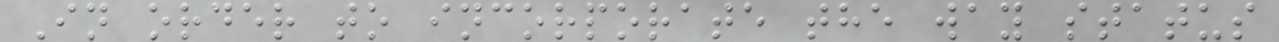In order to incorporate the way status
